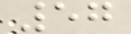57
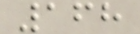168
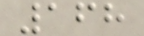168
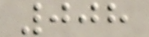008
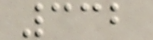332
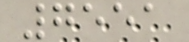7551
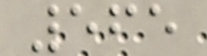565
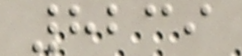8239
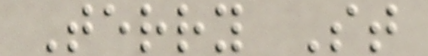Terry St
